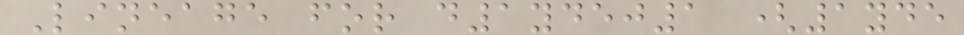Lineage for d1ydej1 (1yde
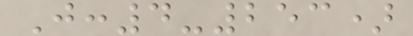J:4-253)
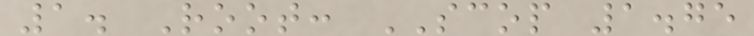1. Root: SCOP 1.75
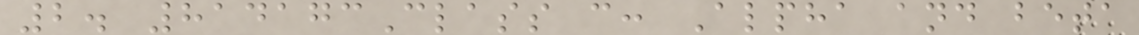2. 814173Class c: Alpha and beta
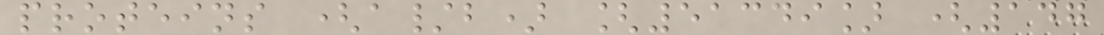proteins (a/b) [51349] (147
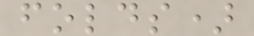folds)
